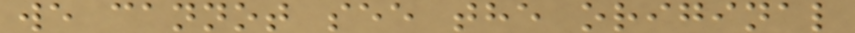we cannot see the original
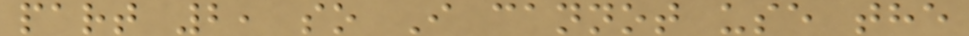part 2, so I cannot use the
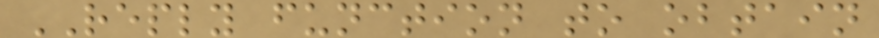REPLY function to obtain
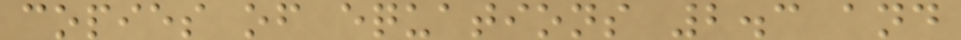copies of equations 2.3 and
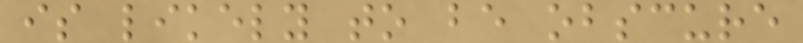is likely to be obscure
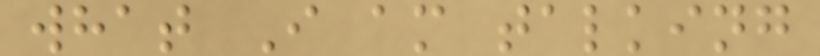what I am talking
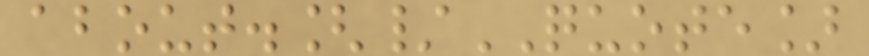about.[/QUOTE]
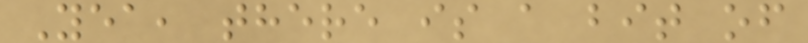Yea, there is a bit of
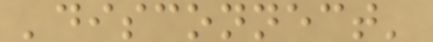'disconnect'
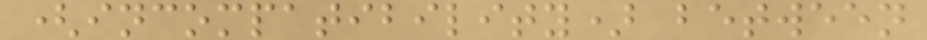(incompatibility) between
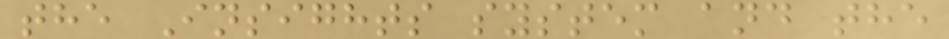the Insights system and the
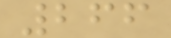266
